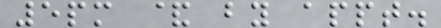5pm & by appt.
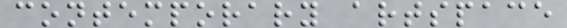contemporary artspace
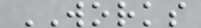WORKS
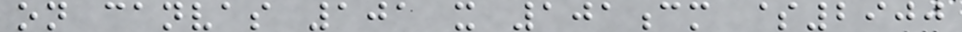on canvas 101 x 101cm $2900
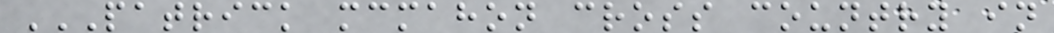PATRICK MCMAHON CROSS COUNTRY IN
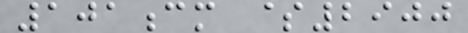101cm $2900
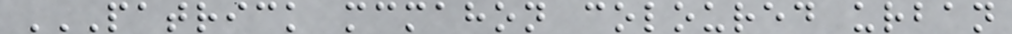PATRICK MCMAHON COLOURED URBAN
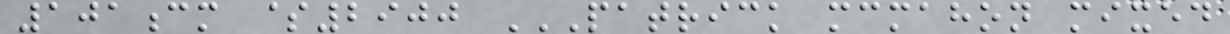101cm $2900 PATRICK MCMAHON MIXED
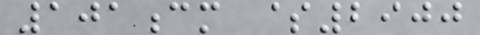101cm $2900
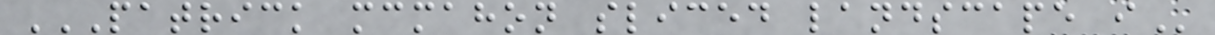PATRICK MCMAHON SLICED LANDSCAPE I
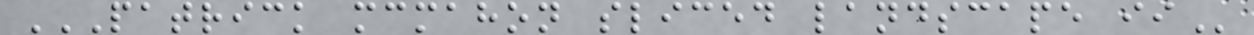PATRICK MCMAHON SLICED LANDSCAPE II
